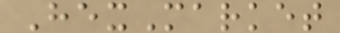HexMarket
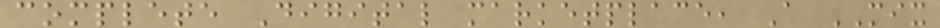complete Digital marketplace, A MIX
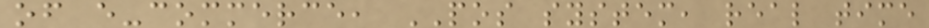of e-commerce, POS system, real time
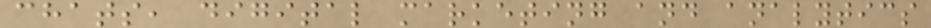chats, digital marketing and analytics
